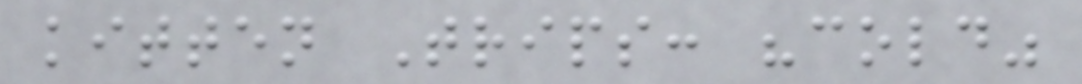kitten Trips: "cold"
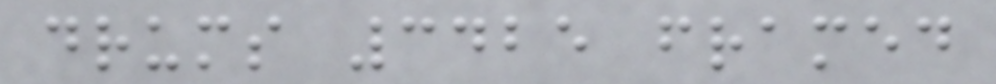drums 3425 framed
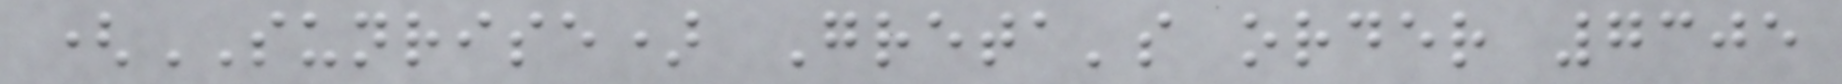(SUNRISE) Greta's order 7305
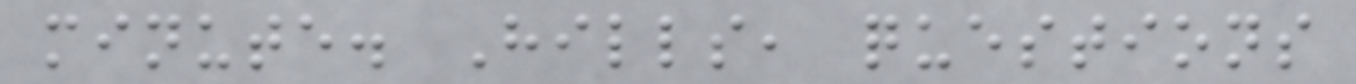minute. Hills, questions
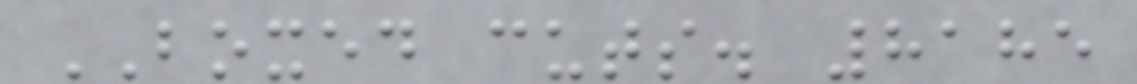BOXED cuts. 8185
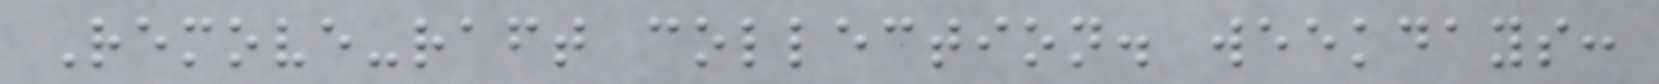Remove-raft collection. weekdays:
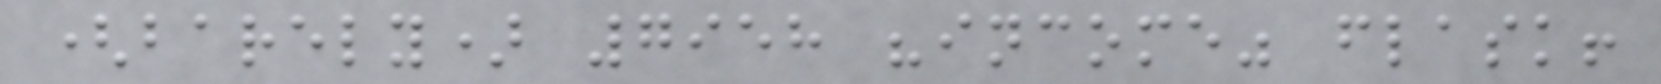(barely) 7958 "income" flask!
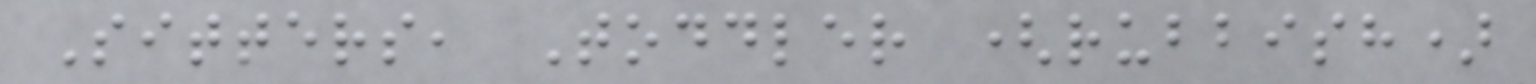Sitters, Toddler (rubbish)
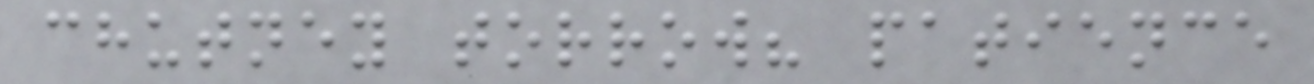chutney torrow? patience
